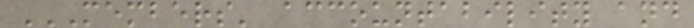MEMBERS' ACCOUNTABILITY AND
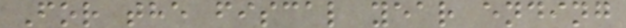For the fiscal year ending
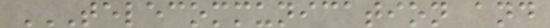TELECOMMUNICATION AND
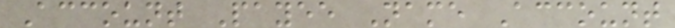Account Payee Name Account
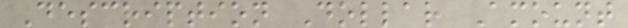Description Dollar Amount
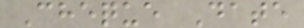Cheque Date
